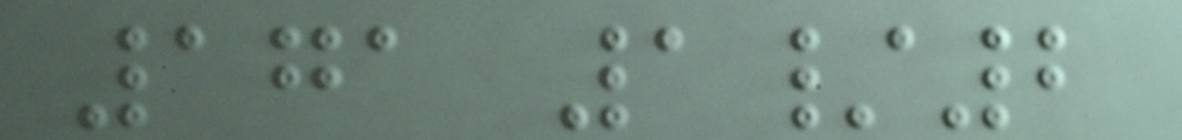171 1/2
